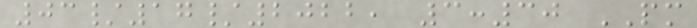03/17/2022, 3:30 PM
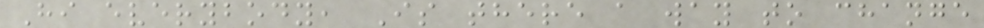Hi everybody, Is there a way to change
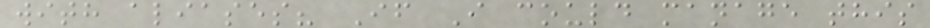with aliases? If I could manage this
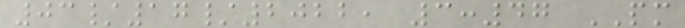03/17/2022, 3:47 PM
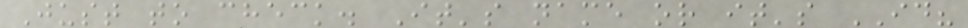Just to check. It's name or it's ID?
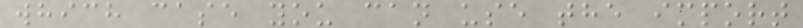which case you can use the import
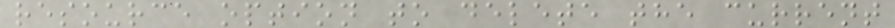resource option to delete the current
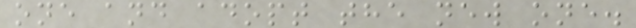one and adopt the new one.
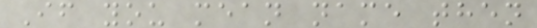If you mean name then
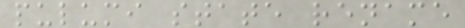pulumi state rename
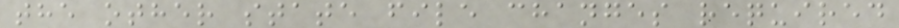the other state file changes required
